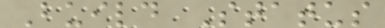Build Status
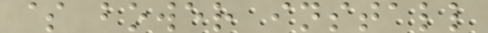$ bower install
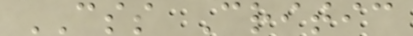CSS Critic
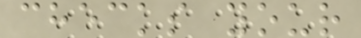checks your
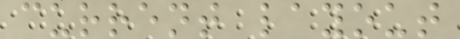current layout
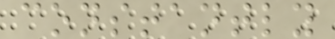constantly
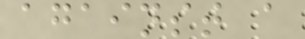against a
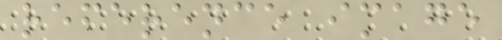reference image
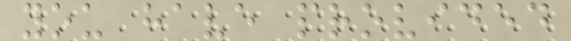you have provided
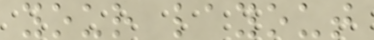your layout
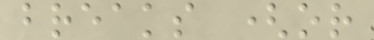breaks (or
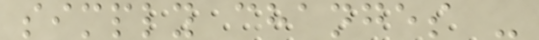simply changes -
